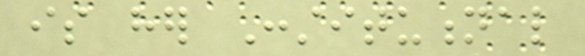is her Constitutional
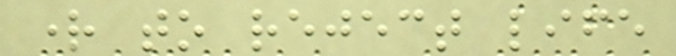right to reject life
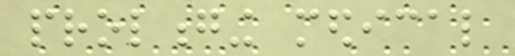prolonging medical
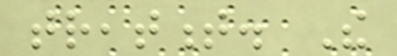treatment. The
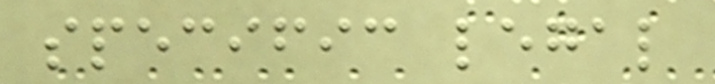specific legal
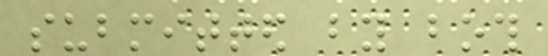submitted by both
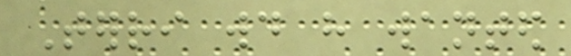Terri would have wanted
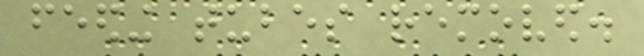feeding tubes removed.
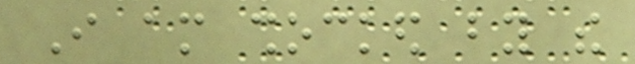I am shocked by the
